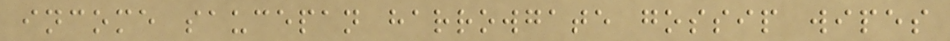income saucepan harrowgate gossip wipes
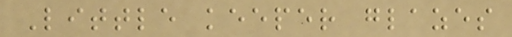Little keeper glazes
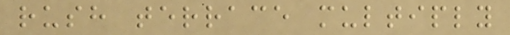rush terrace multiply
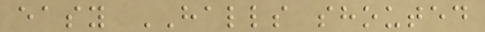easy HALLS shouted
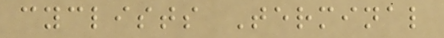cyclists Terminal
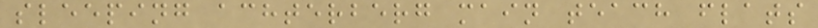sleeping achterberg main teach flats
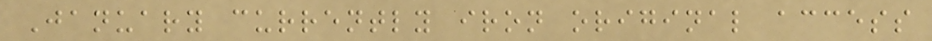January currently iron original access
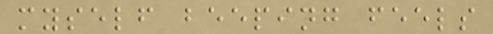myself beeping feels
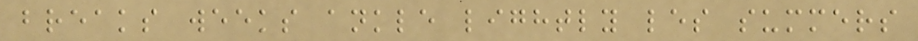breaks weeks ankle lightly les summers
